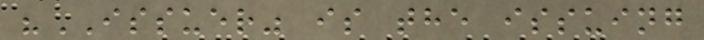"ISSUER" is the issuing
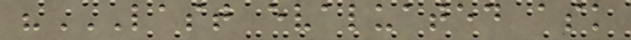"LAST EVALUATED ASK
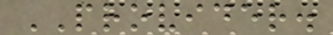PROVIDER.
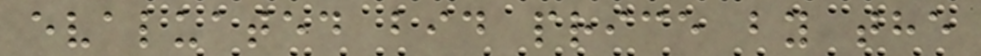evaluated bid price by the
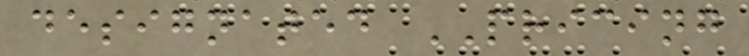designated PRICING
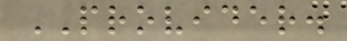PROVIDER.
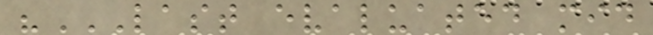"LAST EVALUATED MID
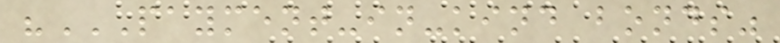"PAYMENT-IN-KIND BONDS"
